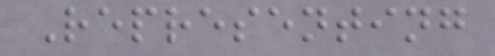Representing
